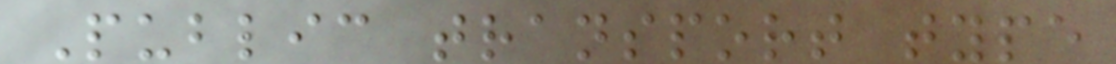Public transport type
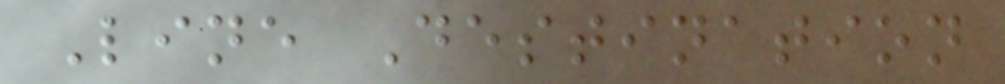Line Destination
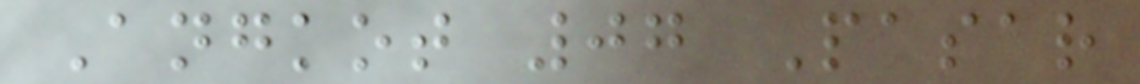Angkot 07 Pasar
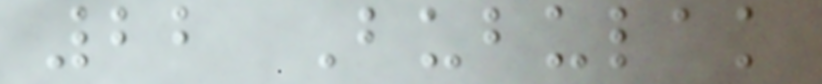22 Bubulak
